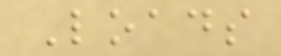Loads
